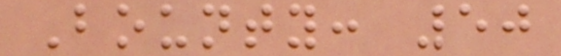Bounty: 50
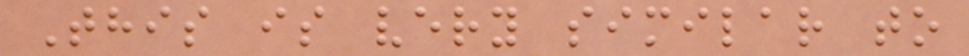This is very similar to
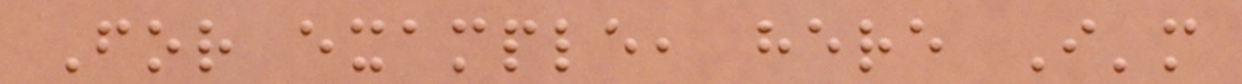For example, here I'm
